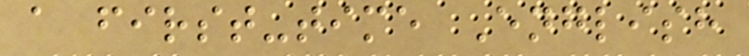a first-time English
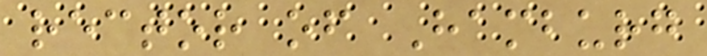rector of Hamburg
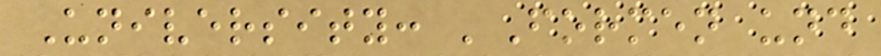University: 'Formen und
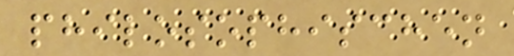philosophischen
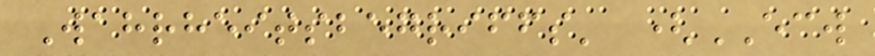Wahrheitsbegriffs' (ECW
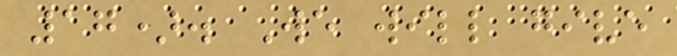17). We will give
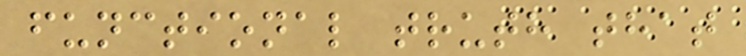functional truth that
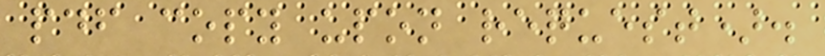pdf copy upon request).
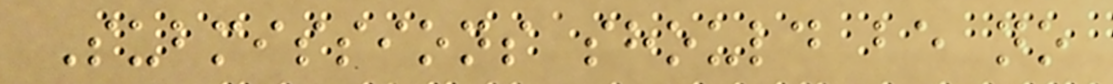Submissions should be no
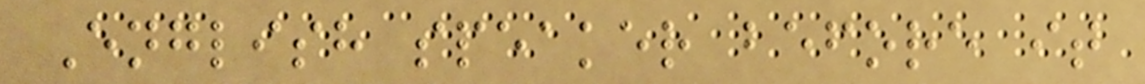English speaker before it
